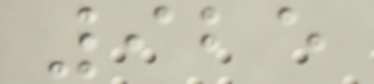925
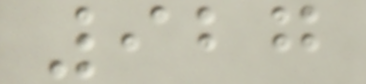927
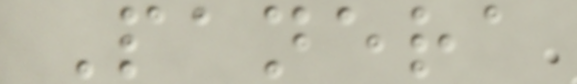Panera
